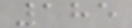185
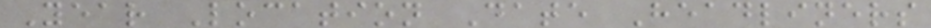Year Location Date Headliners
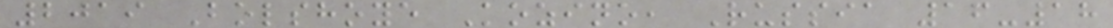2019 Bolshoye Kozino, Russia 16-18
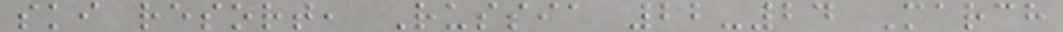ski resort, Russia 22-24 March
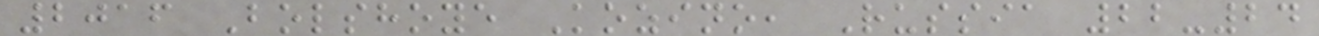2016 Bolshoye Kozino, Russia 22-24
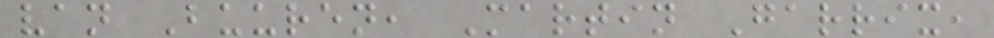van Buuren, Martin Garrix,
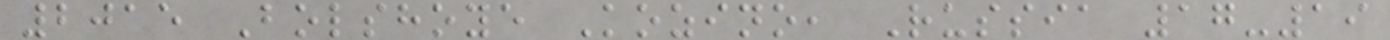2015 Bolshoye Kozino, Russia 17-19
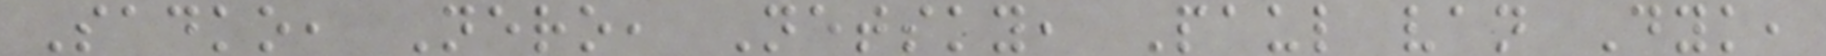Sadko, Nero, Netsky, Paul van Dyk,
